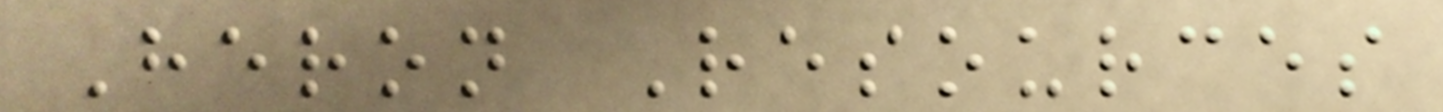Heron Resources
